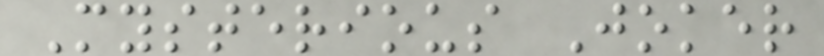Mysterious Joker
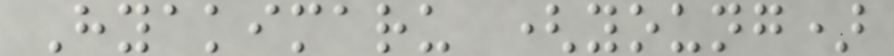Hyakimaru (young)
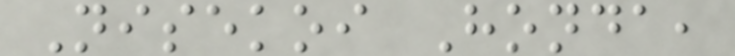Nisekoi Honda,
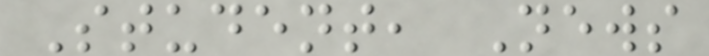Student, News
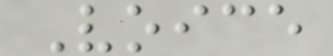Voice
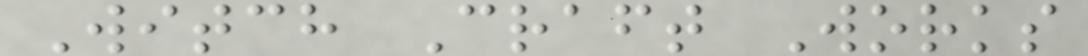Witch Craft Works
